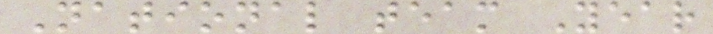National team Year
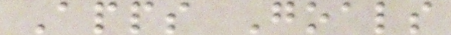Apps Goals
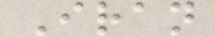Iran
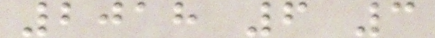2018 6 3
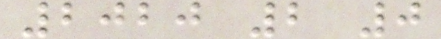2020 2 0
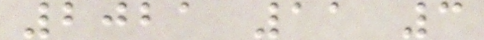2021 11 3
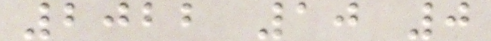2022 10 0
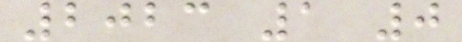2023 1 0
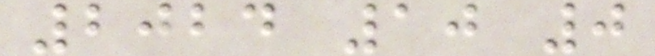2024 10 0
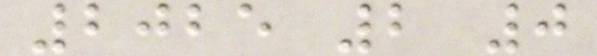2025 2 0
